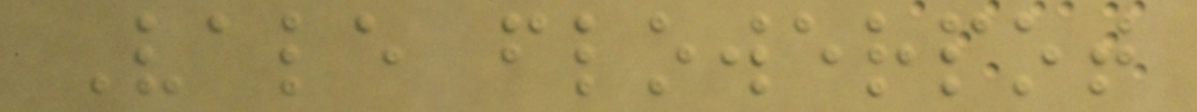Vale flowerpot
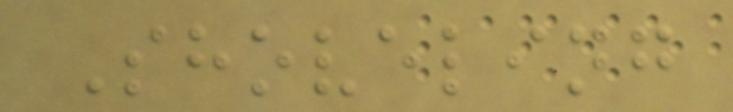Shoveling
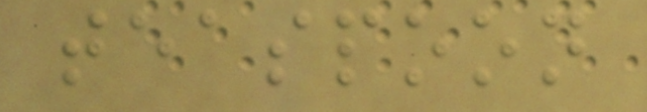teaspoon
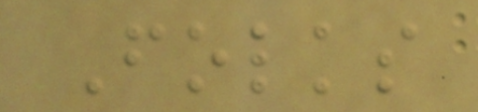Folks
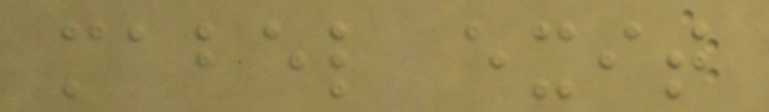mabel exit
